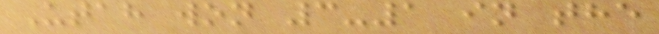Utah won 3-1 in the
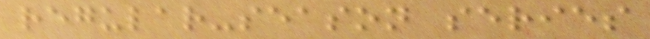regular-season series
